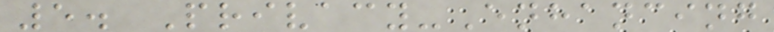5. Privacy-Enhancing
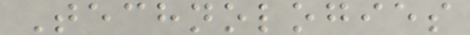Technologies
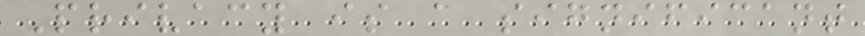Privacy is a significant
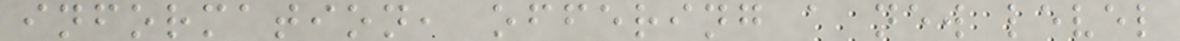information, offering a new level
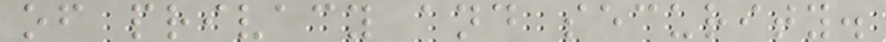of privacy and security.
